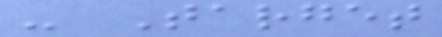- Target
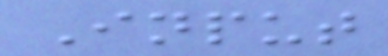Input
